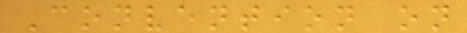Convention on
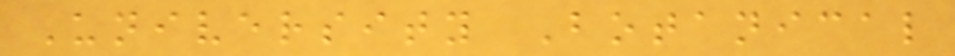University Botanical
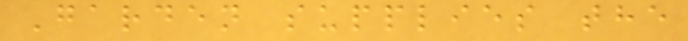Garden supplies the
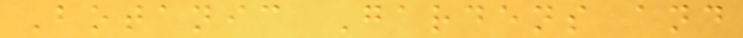Botanic Gardens and
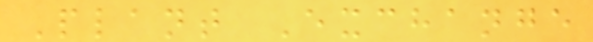Plant Exchange
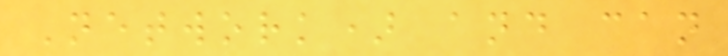Network) and can
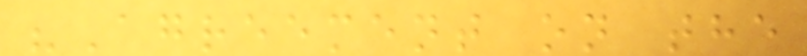"Agreement on the
